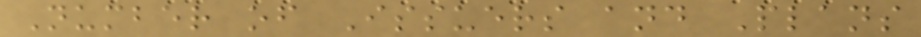Number of Issuers and Plans
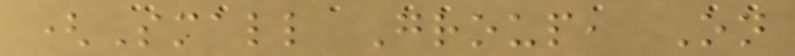(Small Group, On
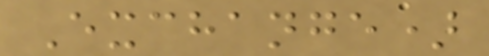Exchange)
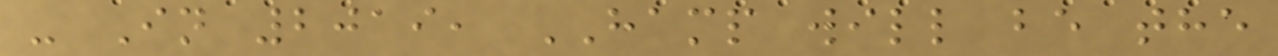- In 2019, HAMP will be the
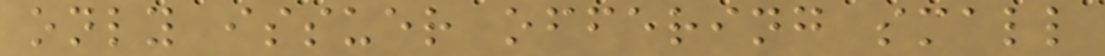only issuer offering small
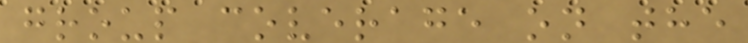group coverage on the
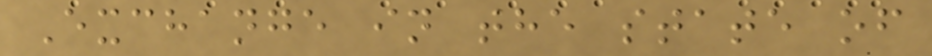Exchange in the state of
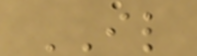IL
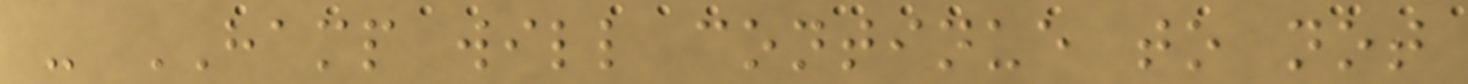- HAMP will continue to not
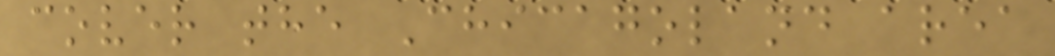cover the Chicagoland area
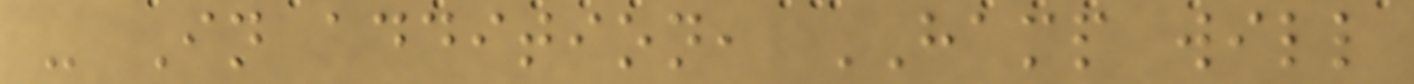- In addition, HAMP will
